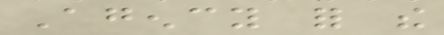Agency for the
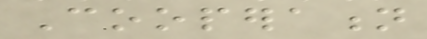Cooperation
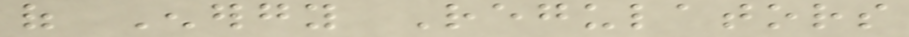of Energy Regulators
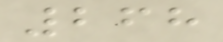268
